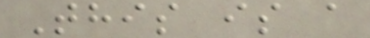This is a
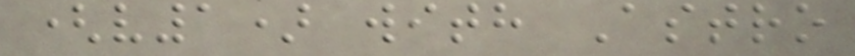(v1) with Astro
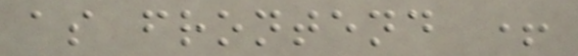as frontend +
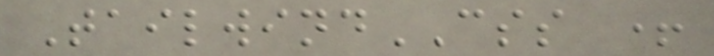TailwindCSS +
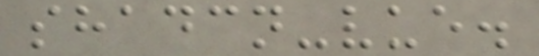shadcn-vue.
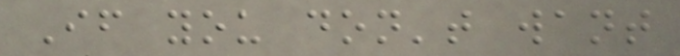If you don't want
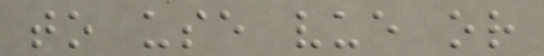to use vue or
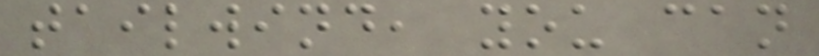tailwind, you can
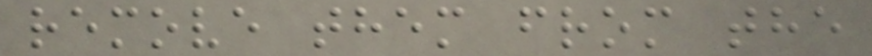remove them from the
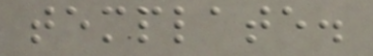template.
